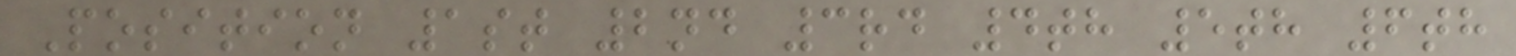Position 1st 2nd 3rd 4th 5th 6th
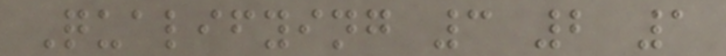Qualifying 3 2 1
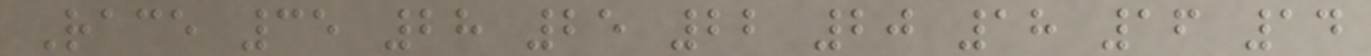Race 35 28 25 22 20 18 16 14
